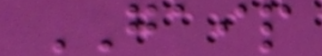GAIP
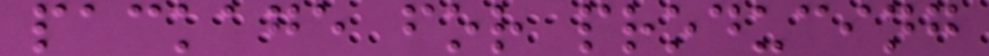package for producing
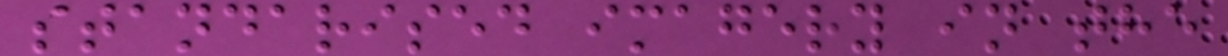standarised imagery in the
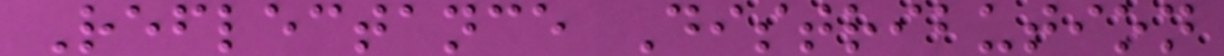Reflectance Distribution
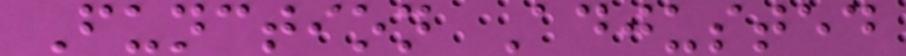Function Adjusted
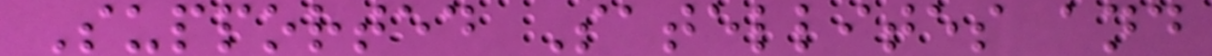Supported Satellites and
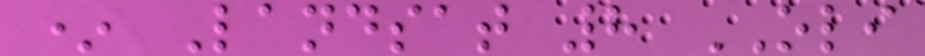* Landsat 8 OLI
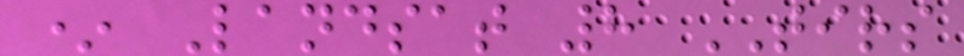* Landsat 8 TIRS
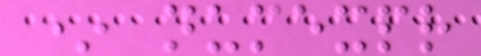* numexpr
